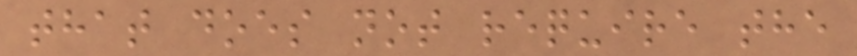that does not require the
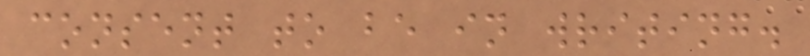consent to be in writing.
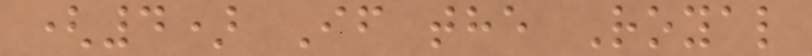(4) If the Royal
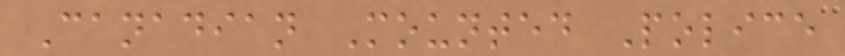Canadian Mounted Police
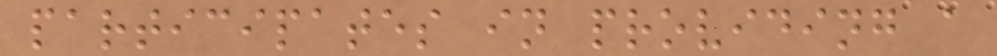participates in providing a
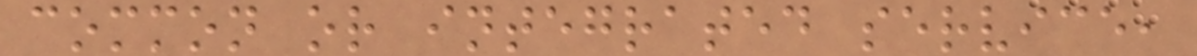common or integrated service,
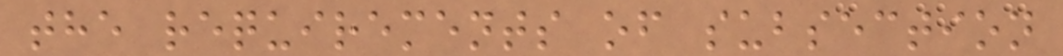the requirements of subsection
